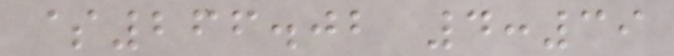$266.02 4:39
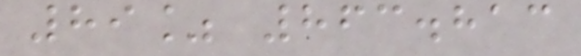89% 863.813
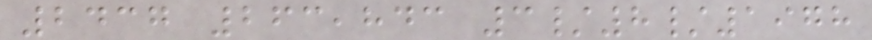2437 263,843 3/8/1978
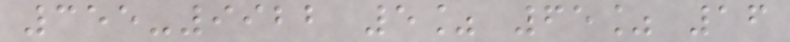355-9922 5% 65% 16
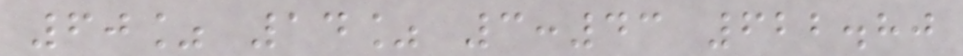60% 14% 3:43 622.80
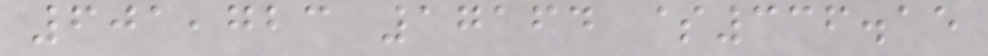601,723 17164 $336.15
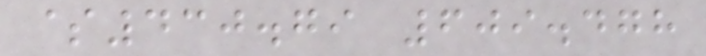$430.79 609.478
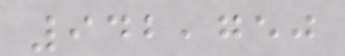942,750
